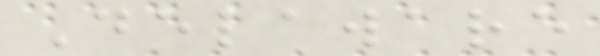Delaware
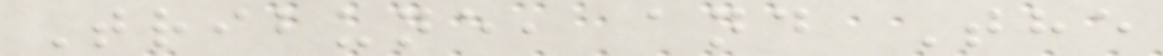Tribune, and The
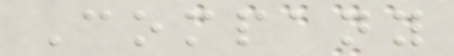Company
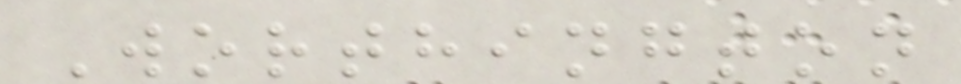Worthington
